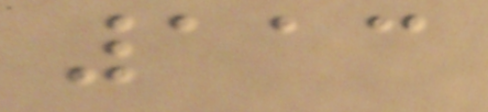113
